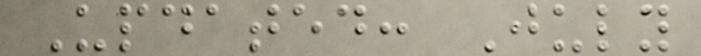Updated: July
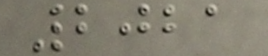2021
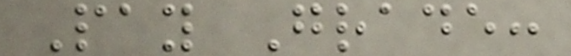Pay Grade:
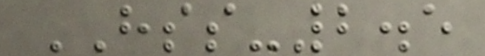HSS-2.5
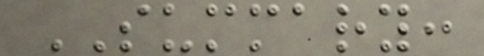SUMMARY:
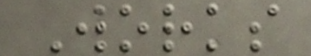Works
